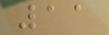11
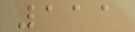111
